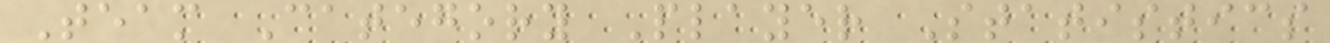Team Category Player Statistics
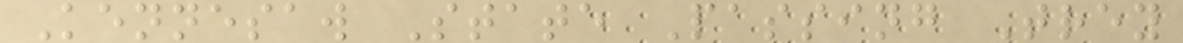Kennesaw State Passing Trey
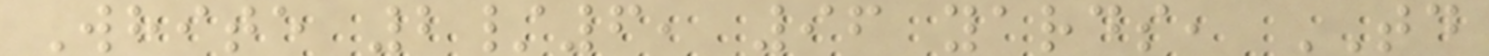White 2/6, 96 yards, TD
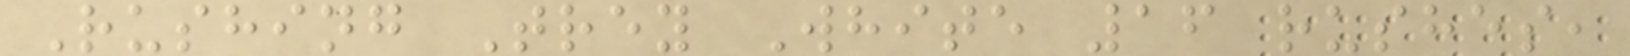Rushing Trey White 16 rushes,
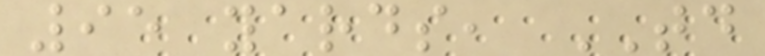95 yards, TD
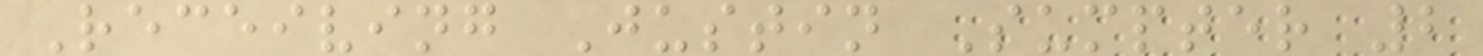Receiving Justin Sumpter 2
